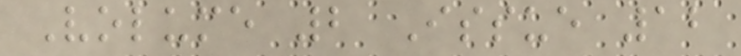Volume 2 Issue 12
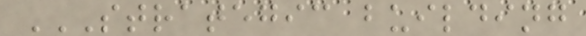STRATEGIC BUILDING
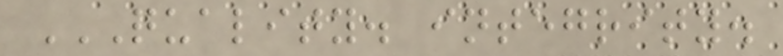QUALITY. INTEGRITY.
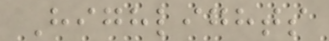Highlights
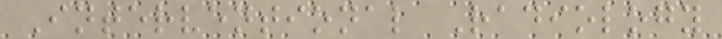Interventional Radiology
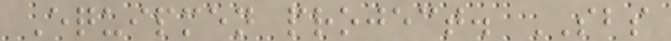Equipmen project. SBS
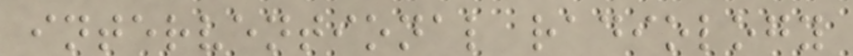interventional radiology
